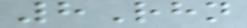8Rhn
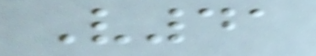V41
